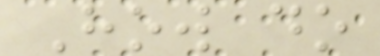How do
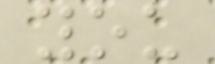you
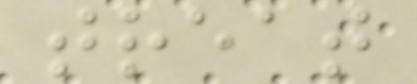treat
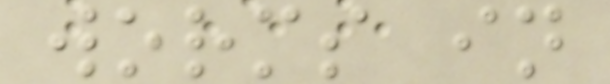worms in
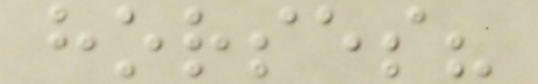horses?
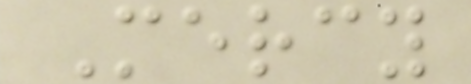Mercy
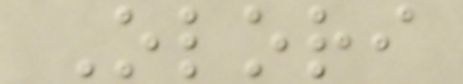Olori
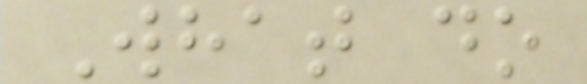What do
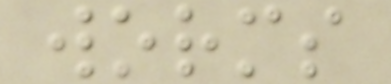worms
